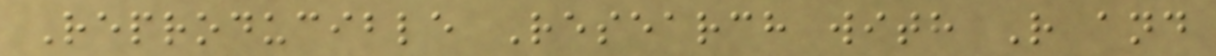Reproducible Research with R and
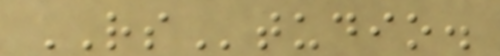RStudio.
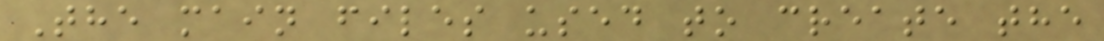The main files used to create the
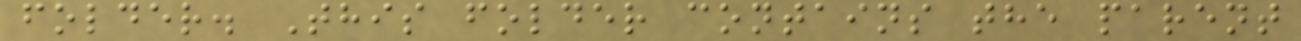folder. This folder contains the parent
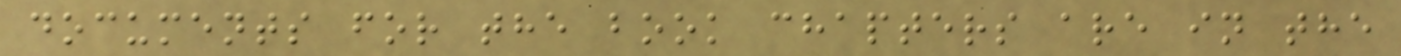documents for the book chapters are in the
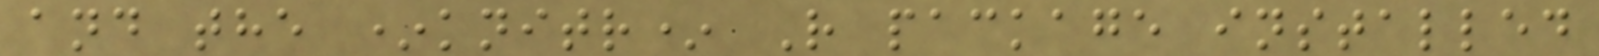and the *knitr* R package installed
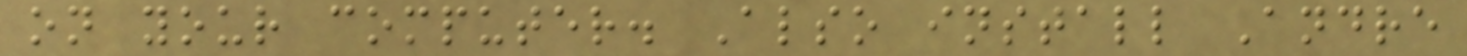on your computer. Also install Andre
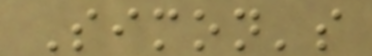Simon's
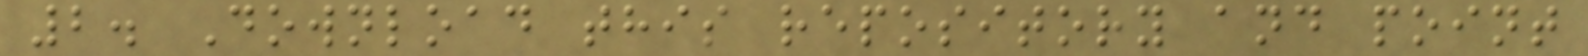2. Download this repository and point
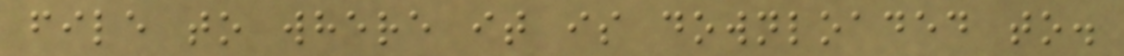file to where it is downloaded to.
